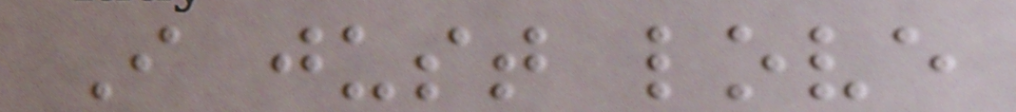I just love
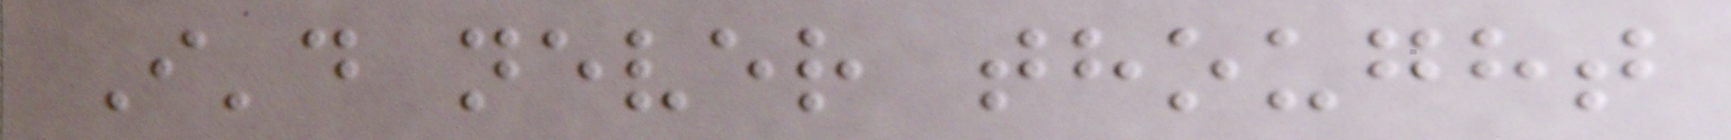I'd never thought
